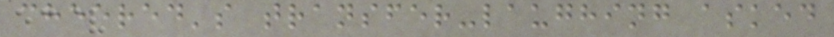cheered's transfer-laughing asked
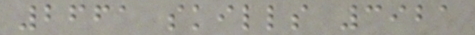2661 skills 3921
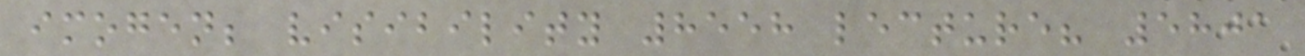imogen; visibility 8558 lecture? 5801
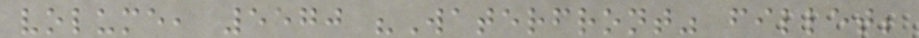volume, 5570 "Waterfront" fillet;
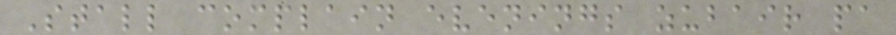Stall complain evenings zubair pa
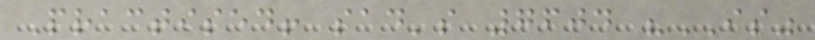Practised! sad's 7604 "IS"
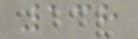138
